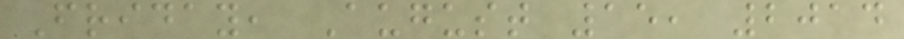Friday, August 15, 2014
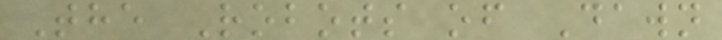The Robots of Dawn
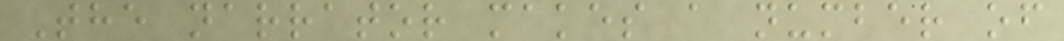The narrator makes a number of
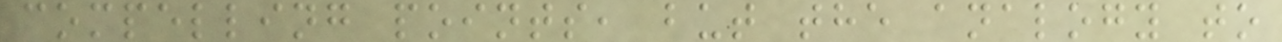compelling points, but the analogy to
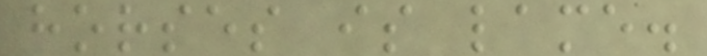horses is lame.
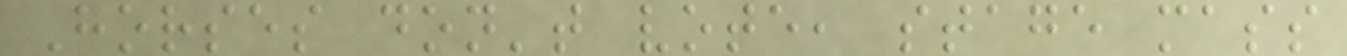Horses don't vote, stage mass
